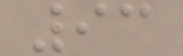93
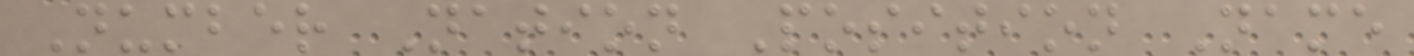Number Nation Position Name
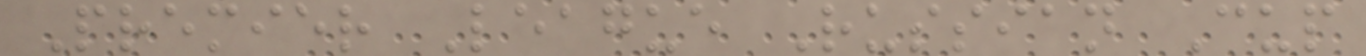Premier League Russian Cup
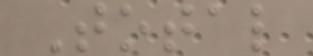Total
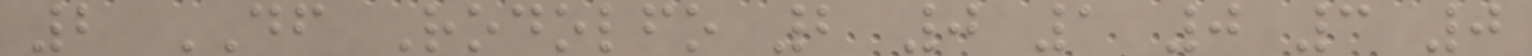2 DF Rodolfo 2 0 1 0 3 0
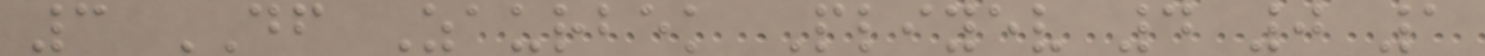3 DF Zaurbek Pliyev 4 0 1
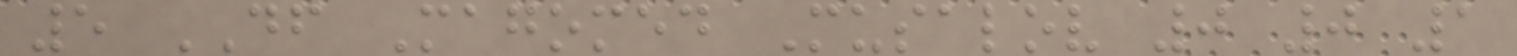5 DF Magomed Musalov 0 0 1
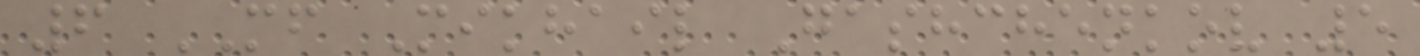6 MF Mikhail Gashchenkov 5
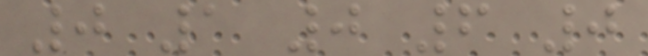0 1 0 6 0
